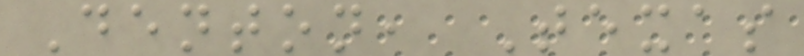Denton, Texas
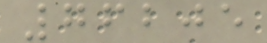76205
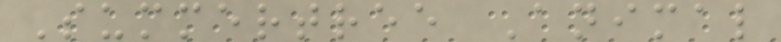Summertree Animal
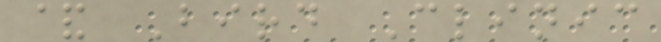& Bird Clinic
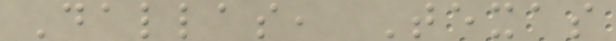Dallas, Texas
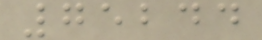75244
